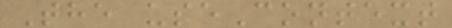The useContext
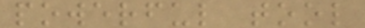powerful tool
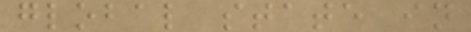global state in
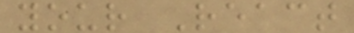your React
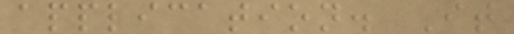application. It
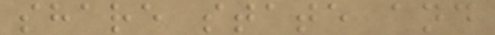share state and
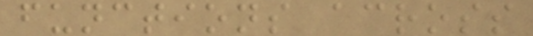functions across
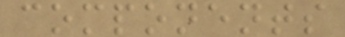components
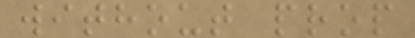without prop
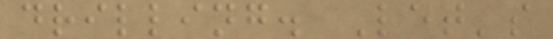drilling. Let's
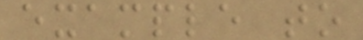example to
